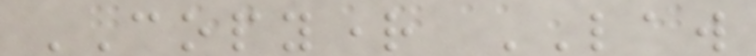COPYRIGHT LAW
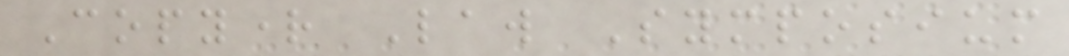Copyright Law Symposium
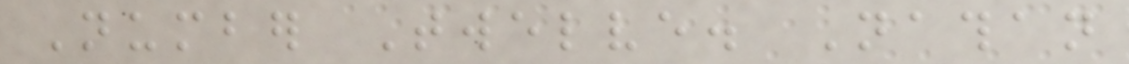Number Twelve. Nathan
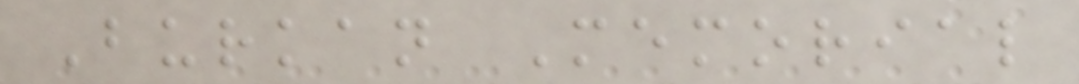Burkan Memorial
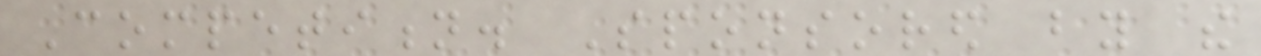Competition. Sponsored by the
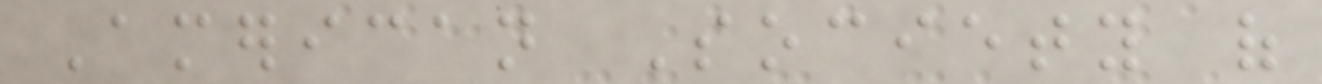American Society of
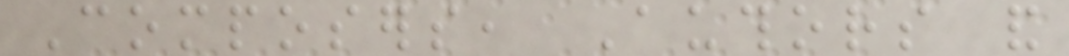Composers, Authors and
